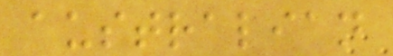australian
